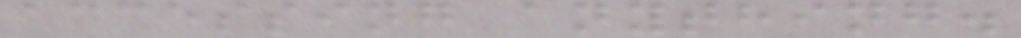accessing anything.
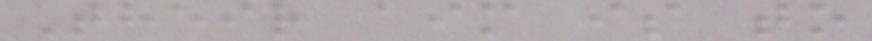Their aim is to
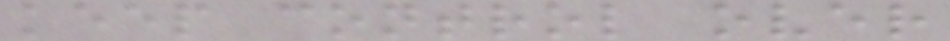keep control over
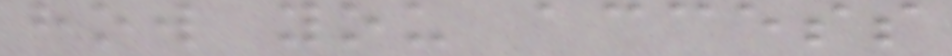how you access
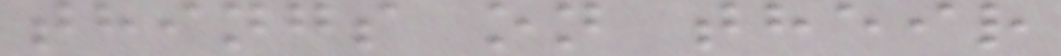things on their
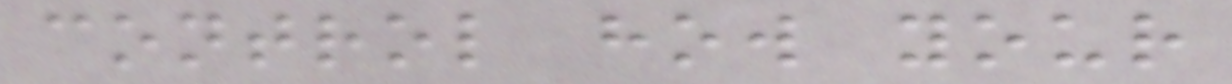control how your
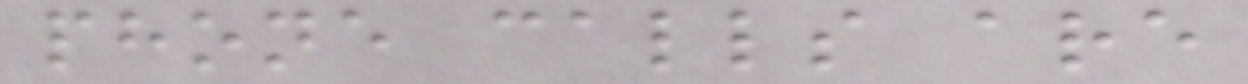phone calls are
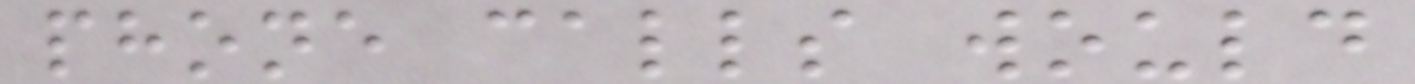phone calls would
